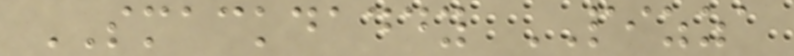SMACKDADDY PIZZA
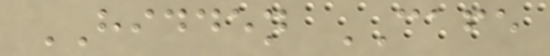HIDDEN CAFE
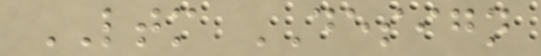LTM DESIGN
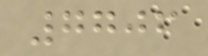7706
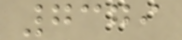7379
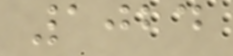1024
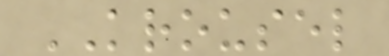KROUSEL
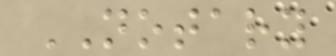NOTARY
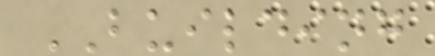BUILDING
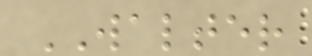WALTER
